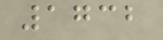1732
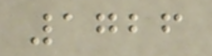1726
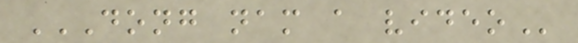DONG NAM A VIDEO
